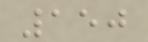150
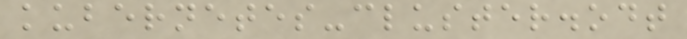kubernetes-cluster.odt
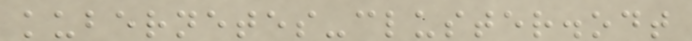kubernetes-cluster.odt
